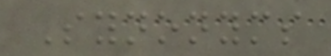Synonyms
